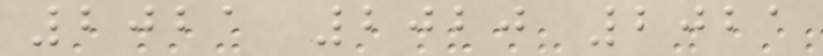2021 2020 2021
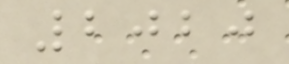2020
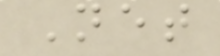Net
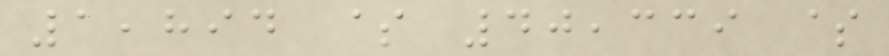1,894 $ 40,339 $
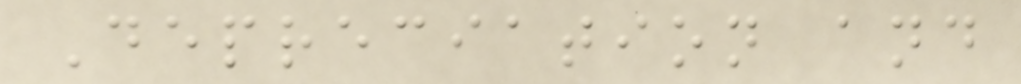Depreciation and
